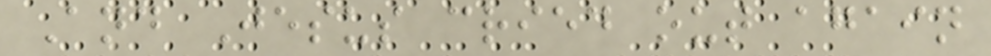And Jesus cried out again
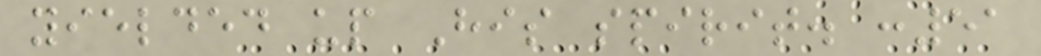yielded up His spirit. :51
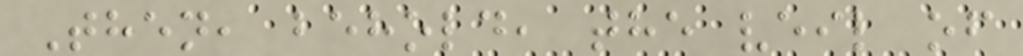Then, behold, the veil of
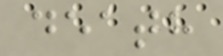death
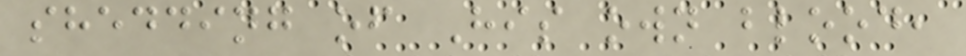shedding of His own blood,
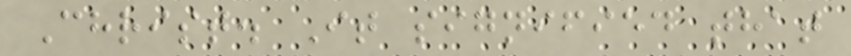Christ. It signified that
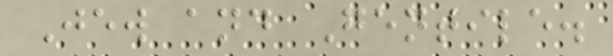Jew and Gentile.
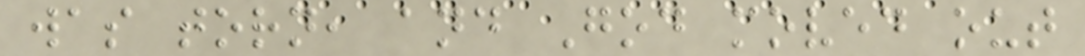was torn, and God moved out
